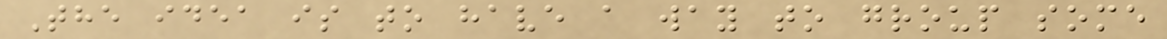The idea is to have a way to group some
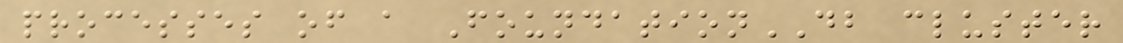processes of a FoundationDB cluster
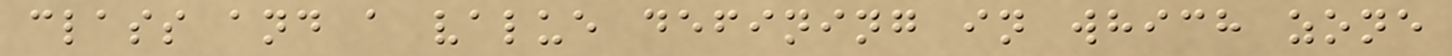class and a value defining in which zone
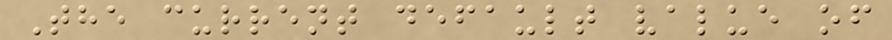The current default value of
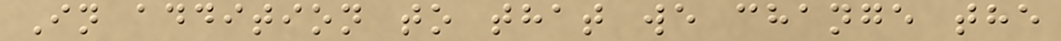In addition to that we change the
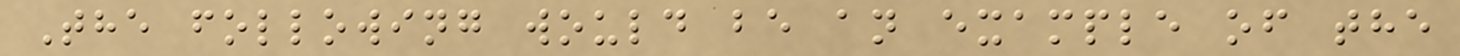The following would be an example of the
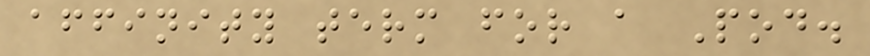affinity term for a Pod.
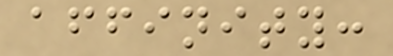affinity:
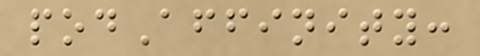podAffinity:
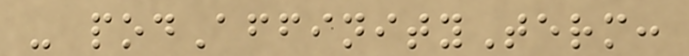- podAffinityTerm:
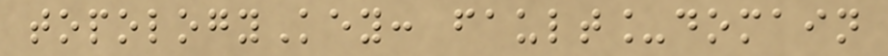topologyKey: fault_domain
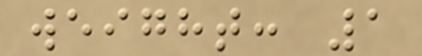weight: 1
